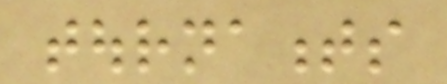tournaments
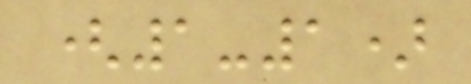(1-1)
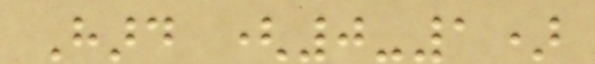Hard (0-1)
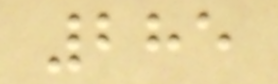285
